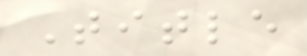Title
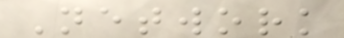Network
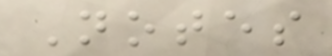Notes
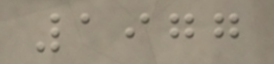1977
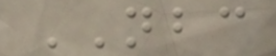NBC
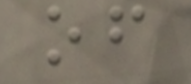of
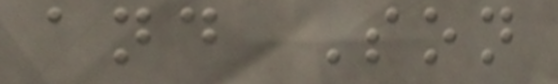and Son
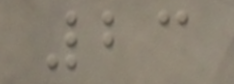23
